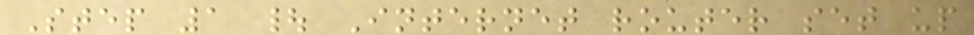Step 1 | Internet router set up
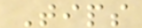Tips
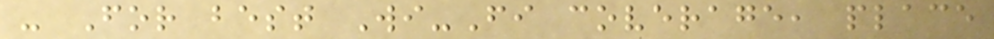- For best Wi-Fi coverage, place
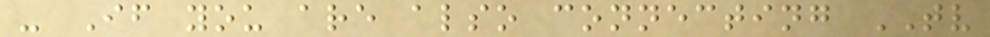- If you are also connecting TV
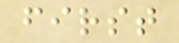first
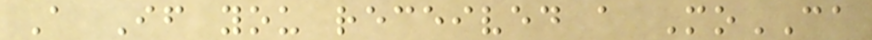A If you received a MoCA
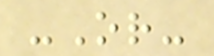-Or-
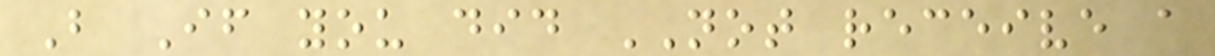B If you did NOT receive a
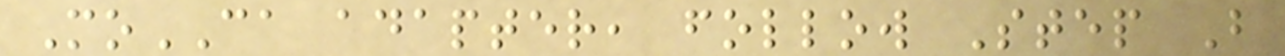MoCA adapter, follow Step B
